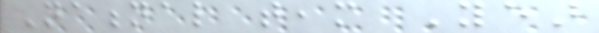National team Year
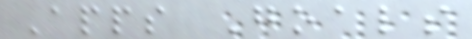Apps Goals
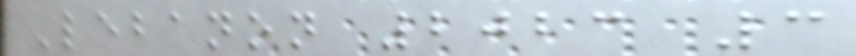Lebanon 2023 3
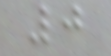0
